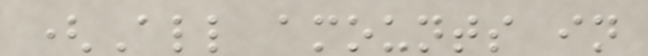(All amounts in
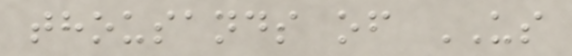thousands of US
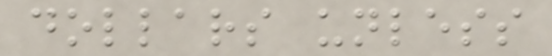dollars unless
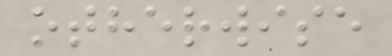otherwise
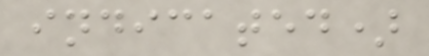indicated)
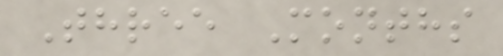Three Months
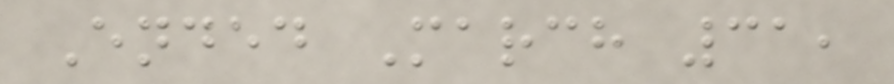Ended March 31,
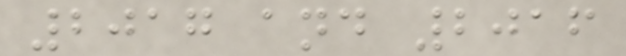2017 and 2016
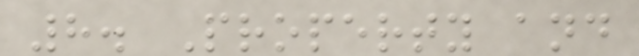8. Property and
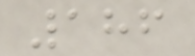186
